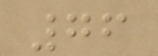76
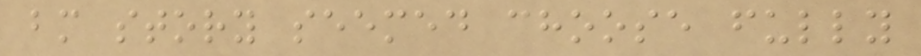bm story seemed choose fully
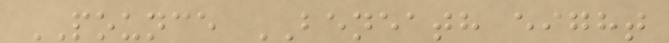POUNCE BENEATH eight
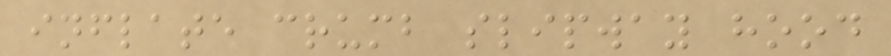inflate crumb slipway hood
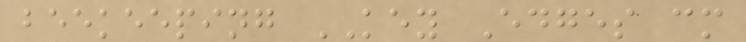beekeeping KEY Edges cm
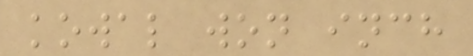kowal won inch
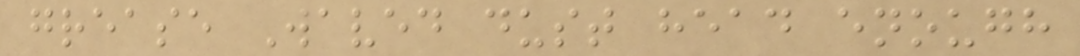grease Waved dust head enough
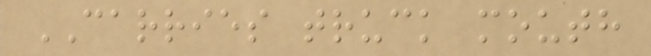CARRIES truck mouth
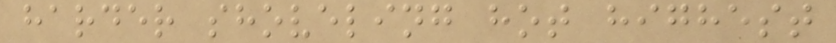harder shoveling hot highest
